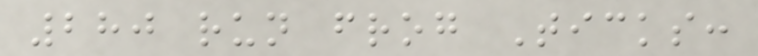280 run frog Ticks:
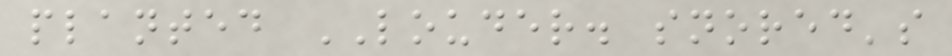planted LOUDER. snored's
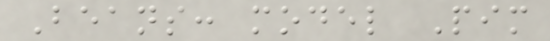Beans: model Pim
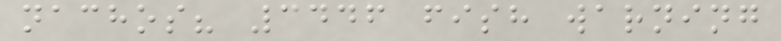nachos? 3446 fish warning
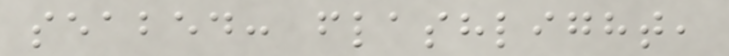seabed: flashlight,
